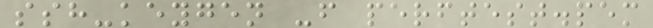ssh-keygen -f perftest.pem
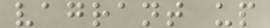vagrant up
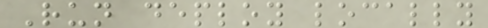Run deploy locally
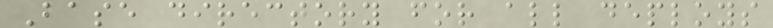Base directory for all deploys
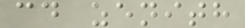cd zenith
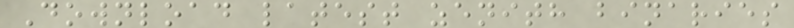Download latest zenith binaries
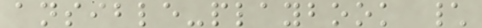ansible-playbook \
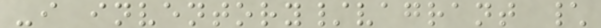-i inventory/vagrant \
